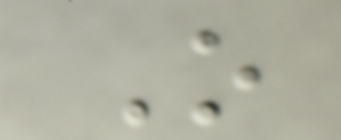O
